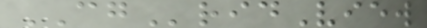CGridView
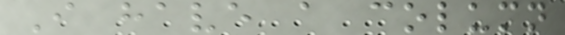I have a column
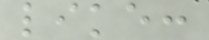like:
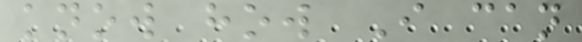know how I can
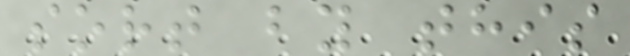sort by this
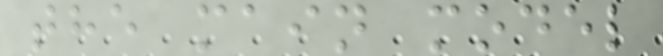the main model
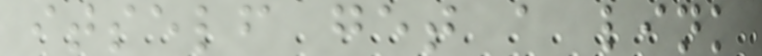itself get a link
